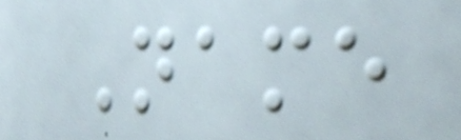Name
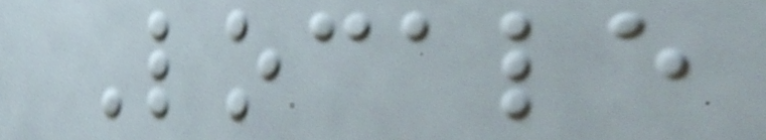Locale
